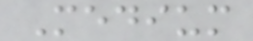Medium
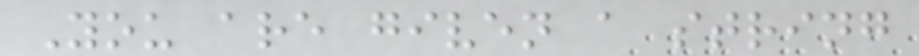You are given a string
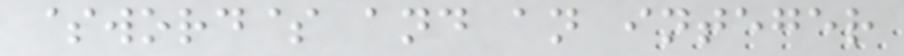$word$ and an integer
